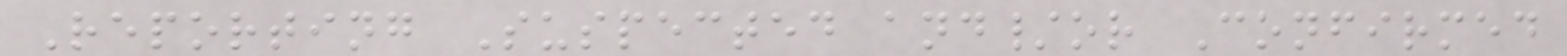Reporting Suspected and/or Confirmed
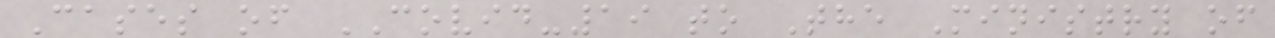Cases of COVID-19 to The Ministry of
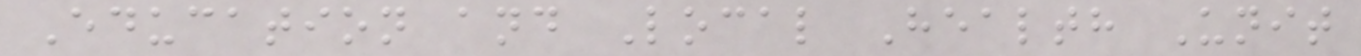Education and Local Health Unit
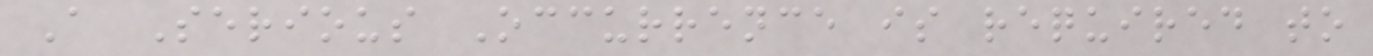A Serious Occurrence is required to
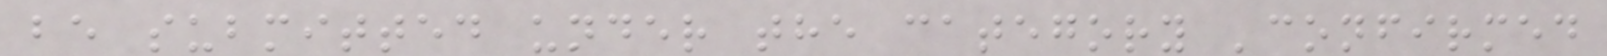be submitted under the category 'confirmed
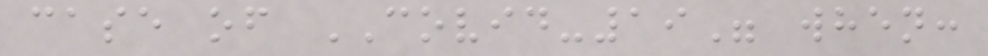case of COVID-19" when:
